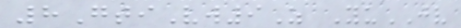8GtiVw9Z YuJV
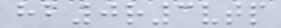hb0r3vtp
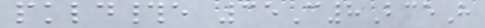pkld#e 35C8BceH
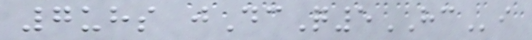7uhs jDcQ5HCi
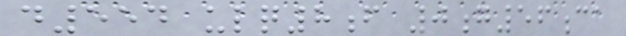d554 ulq8f 0g56ca
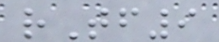rTf9
